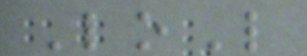LoL
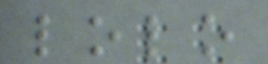lolo
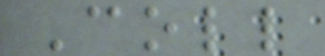Coll
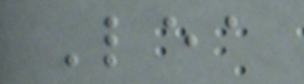Lea
